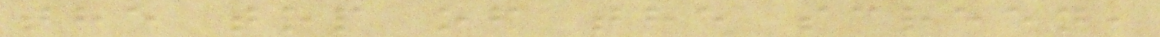the top of the screen,
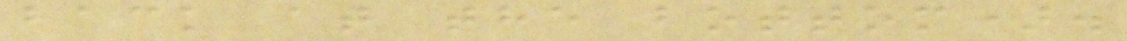back at the bottom).
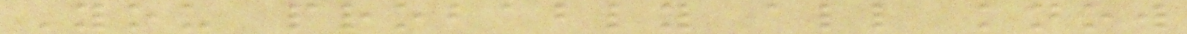You probably all know
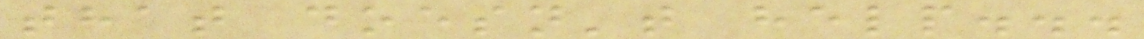that doesn't help...
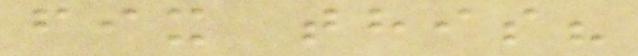fix this?
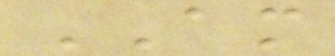AM
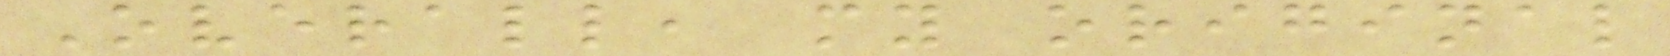Overall, my original
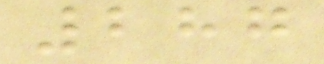287
